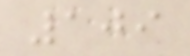109
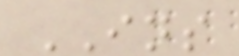INS
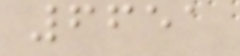6651
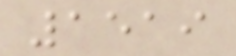1519
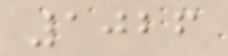1026
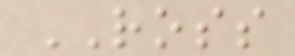ROSS
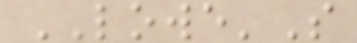LOWE'S
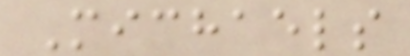Michaels
